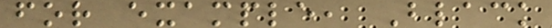for example, Black
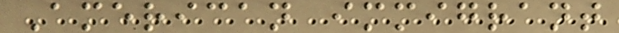American immigrant
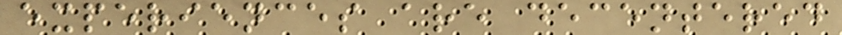experiences are decentered
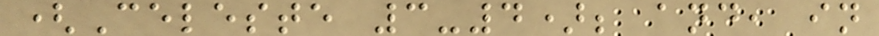(Celeste 3-4); and, in
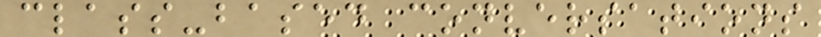class-based conversations
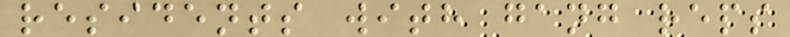residents with gang reps
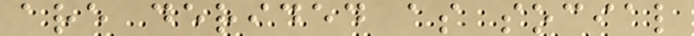are derided as social
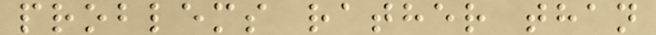problems rather than
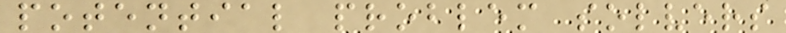potential problem solvers
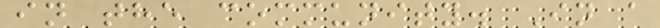in the community. In a
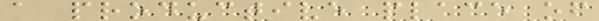a productive place of
